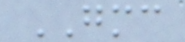GMC
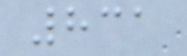831
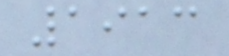1913
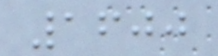1600
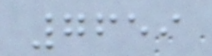7659
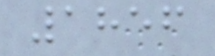1856
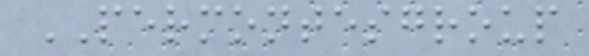PERMONTESGROUP
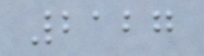2127
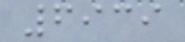6939
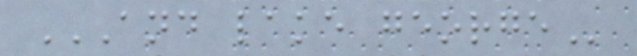AND LAKE GEORGE
